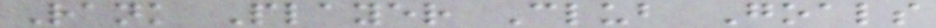Rank Player Club Goals
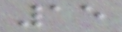15
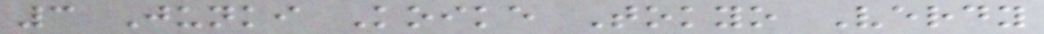3 Junki Koike Tokyo Verdy
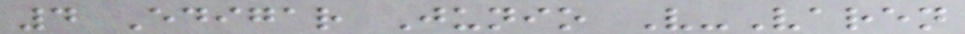4 Edigar Junio V-Varen
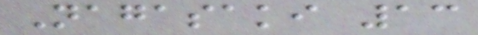Nagasaki 13
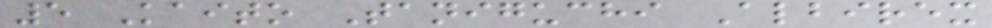5 Kaito Taniguchi Albirex
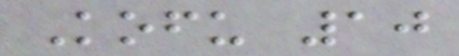Kofu 10
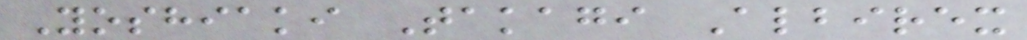Yoshiaki Takagi Albirex
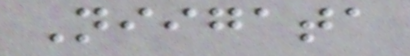Niigata
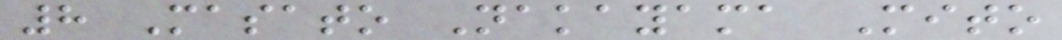8 Masato Nakayama Mito
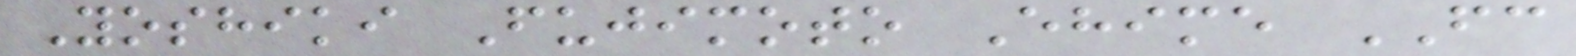Yoshiki Fujimoto Ehime FC
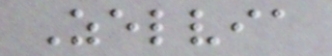Zelvia
